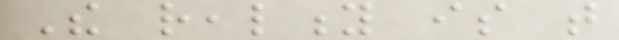The reality is that
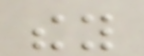they
